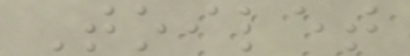Toilet
